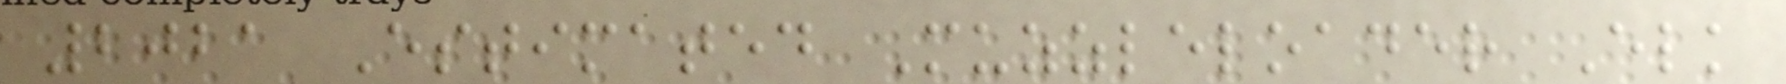2021 Estimated Muzzleloader Elk
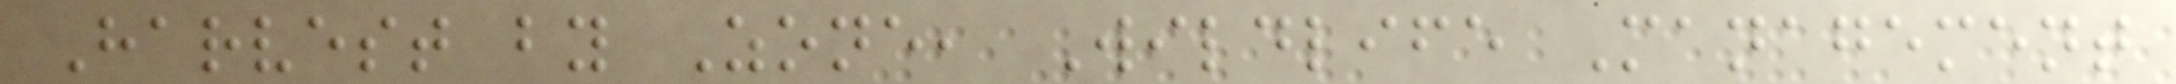Harvest by Zone, Wildlife Management
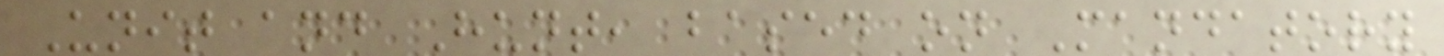Unit and Hunt, based on Mandatory
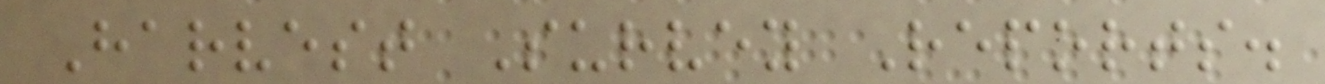Harvest Survey Reports.
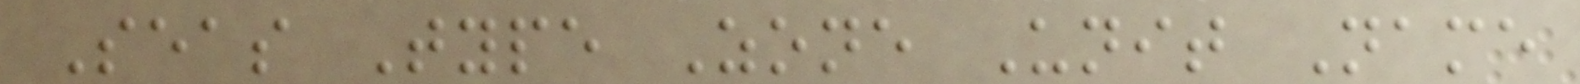Seas Type Zone Unit Name
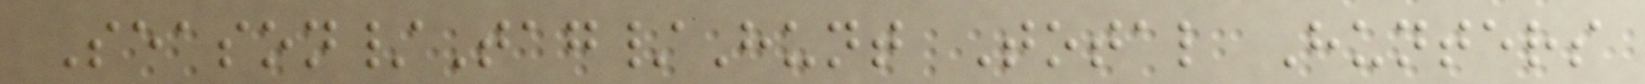Season/Tag/Hunt Total Hunters
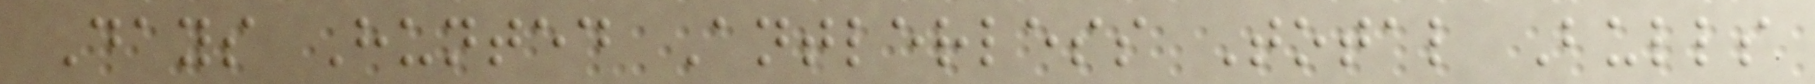Days Hunted Antlerless Total Bulls
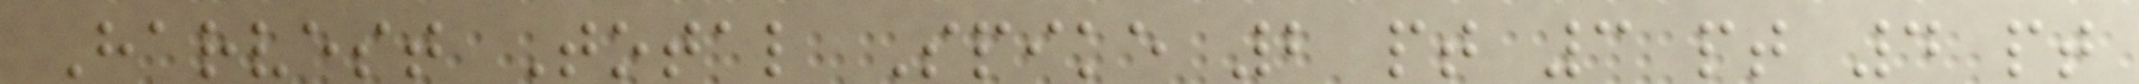Harvest Total Spike 2 pt 3 pt 4 pt
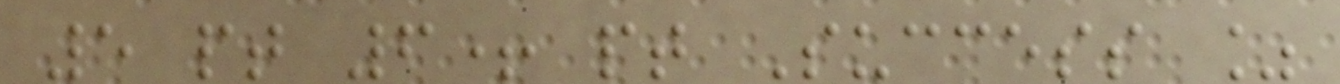5 pt 6+ pt Success %
